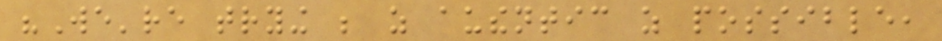"We're trying be as authentic as possible,
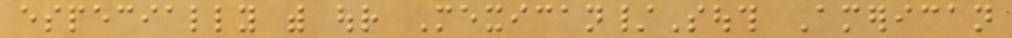especially with our Mexican/South American
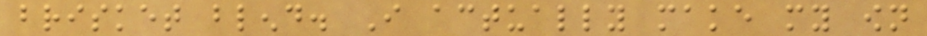brisket blend. I actually make my own
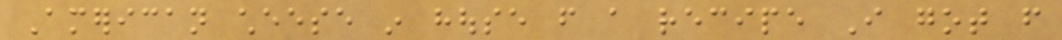American cheese in house from a recipe I got from
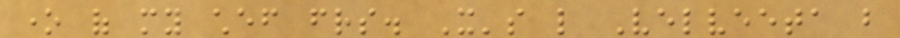one of my chef friends. It's like Velveeta but
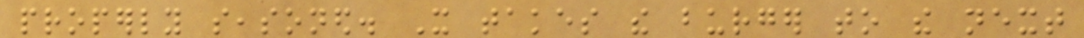properly seasoned. It takes the burger to the next
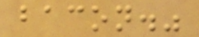bacon."
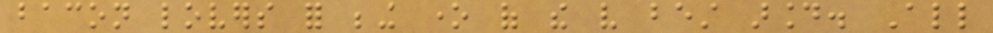bacon lovers for being one of the very best around. All
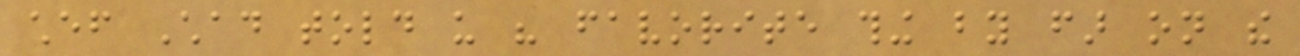chef Chad told us his favorite thing by far on the
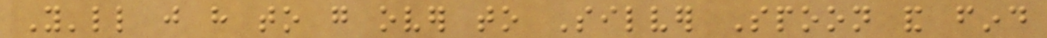You'll just have to go over to Silver Spoon and find
